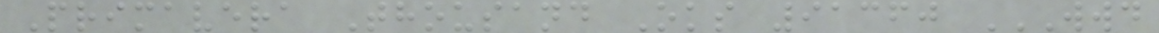Primavera Thousand Oks 91360 WWD
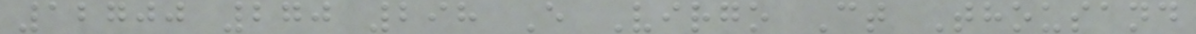12700 270 298 E Virgo Ct Thousand
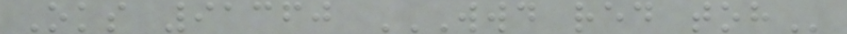Oks 91360 WWD RED TOH
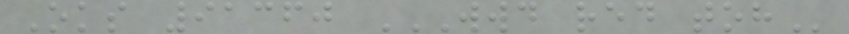Oks 91360 WWD RED TOH
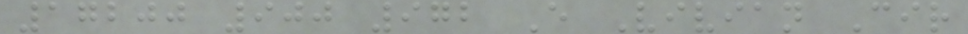17200 900 972 E Vivian Cir
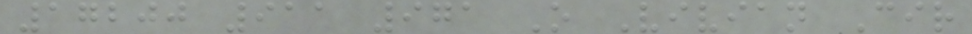17200 911 971 O Vivian Cir
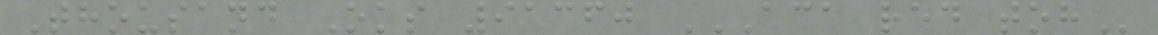Thousand Oks 91360 ACA RED TOH
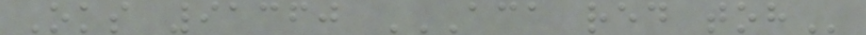Oks 91360 ACA RED TOH
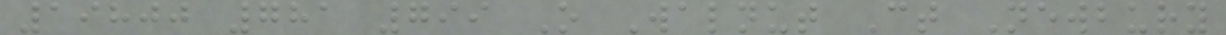19800 781 799 O Walnut Ct Newbury
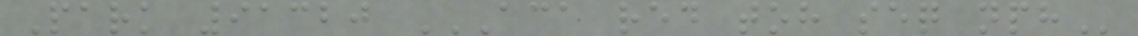Park 91320 ACA RED TOH SEQ NPH
